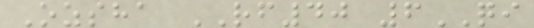Ozsha RF40 6QI
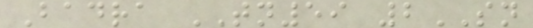Badra TN59 2SN
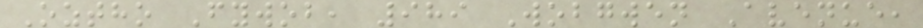Oztho Fywob, 989 Wobgwen Avenue,
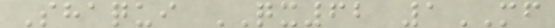Shaqui QX62 1MF
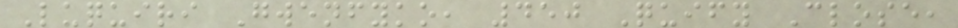Luquiri Gwenfyko, 450 Quify Close,
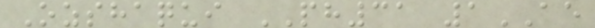Ozshaqui PH31 1AE
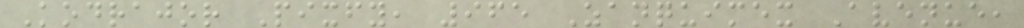Kodrajor Pixfy, 965 Zanquimex Avenue,
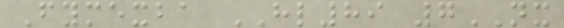Fymexba HL89 7NX
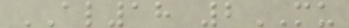AL18 2MU
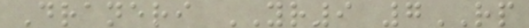Draneri YR9 7RP
